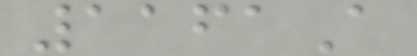1161A
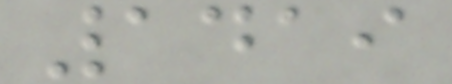1419
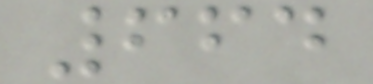664
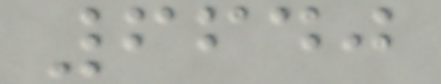6640
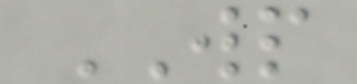WP
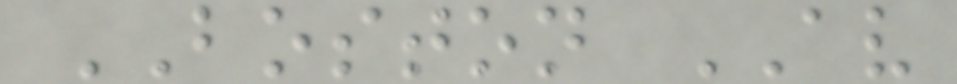BOSTON AV
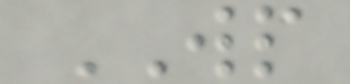WP
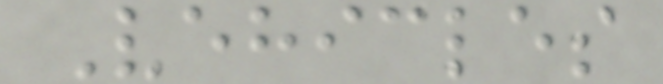Vehicles
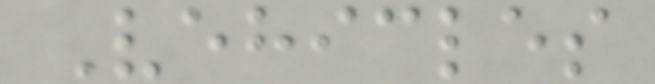Vehicles
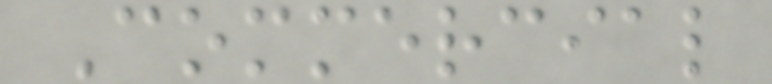Commercial
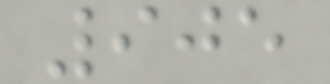905
